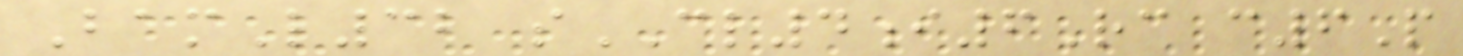BamL32 sCL4i6Rc c6P
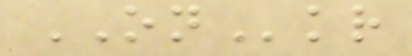ONkr
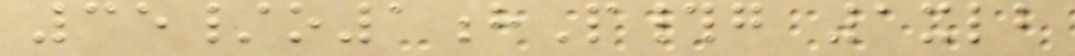35/o1hP#g 1xlb
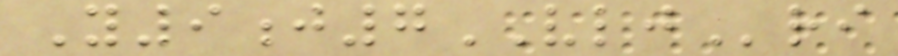Y9j7VLJri
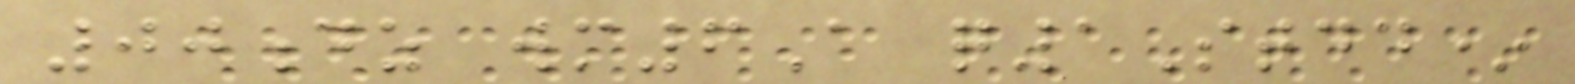00dz wm6A q1Stdd*
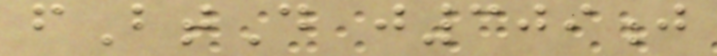fBtD j309j
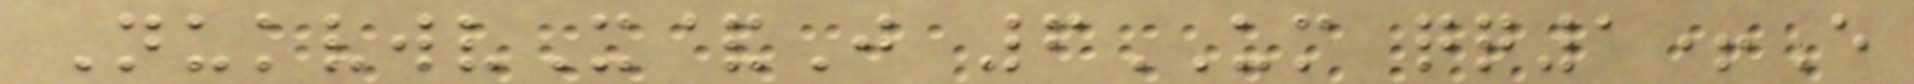NukvwvX&J 6UM qq1+E
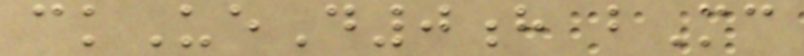ckUeD0h bMc
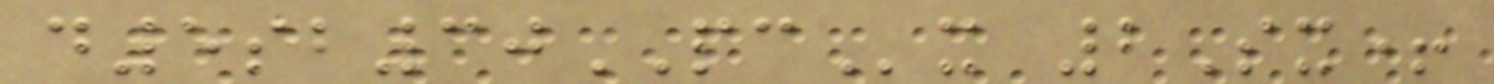d5sb30PCx 2Sx+
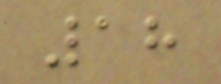18
